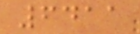6411
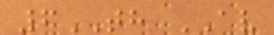6TH AV
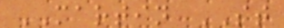MARTIN ST
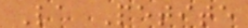La Petite
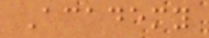Academy
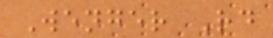Wenger Rd
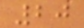20
